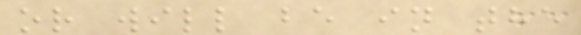or will be in the
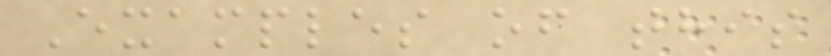Examples of this
